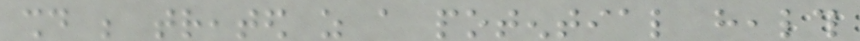should be treated as a potential health
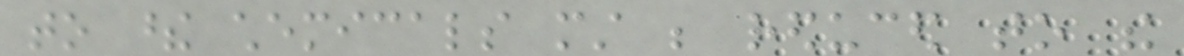to these chemicals must be reduced to the
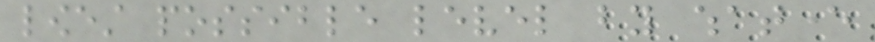lowest possible level by whatever
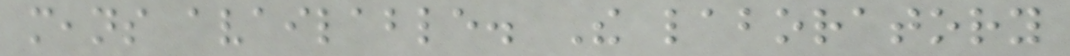means available. The laboratory
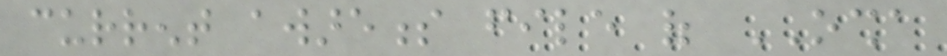current awareness file of OSHA
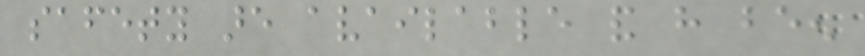safety are available and have been
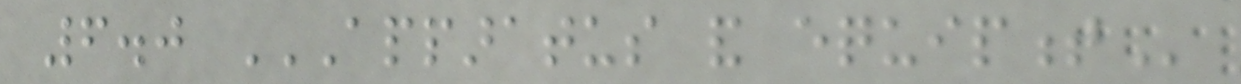6.0 APPARATUS AND EQUIPMENT
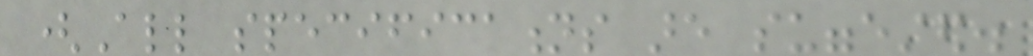(All specifications are suggested.
